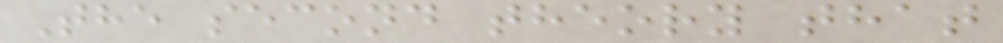The second theory that
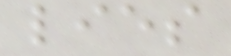lies
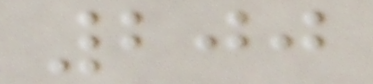200
